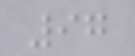97
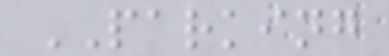PARKING
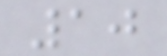10
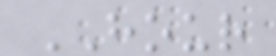HOUR
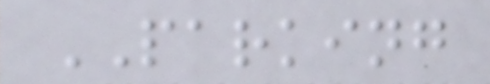PARKING
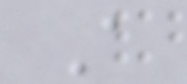A
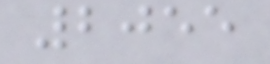2055
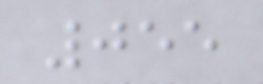055
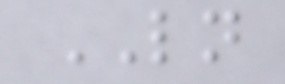LN
